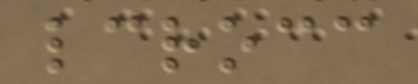lcrocc
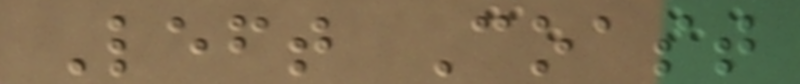Left Coast
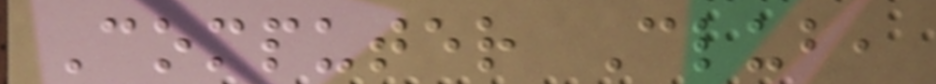Computer Club,
